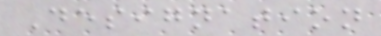Designation
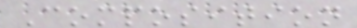Composition
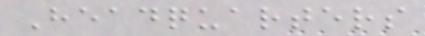Headquarters
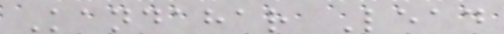Kandahar Lead
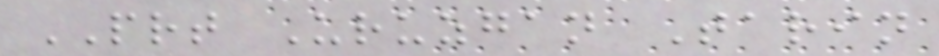PRT Uruzgan Tarin
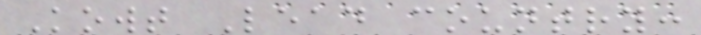Kowt Lead country:
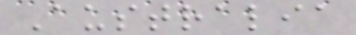Australia
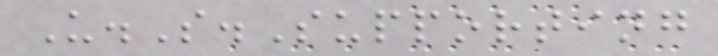U.S.Supporting
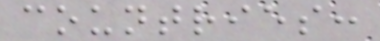countries:
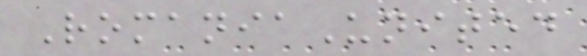RomaniaUnited
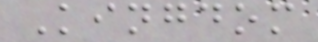Kingdom
